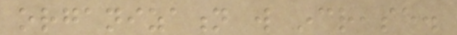organization will increase.
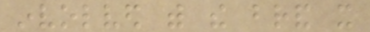involved with the brand it
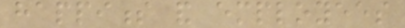happiness and employees
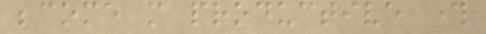become more productive through
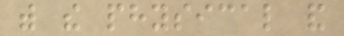with the physical and
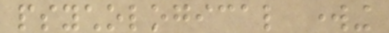psychological working
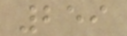259
